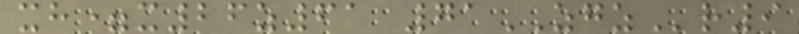xh=x26z61 71ZGZr9
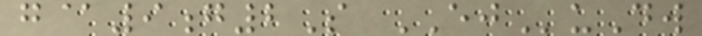g@9g2S EJuDw
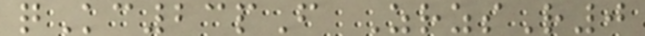qKc23pF ZrzsR0
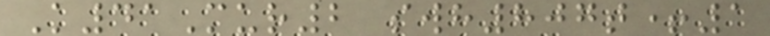K41Mur2 swh807t+1
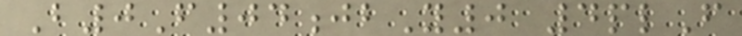B0F04jbY0 4plF
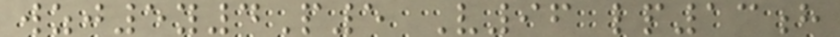wzj5y4P5 V96 lp13h
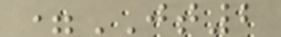=JT2
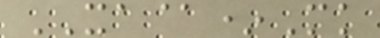XA@*Mk
